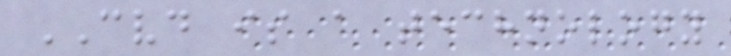CVD is a technology
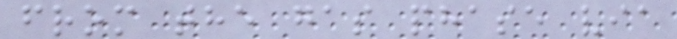from the gas phase via
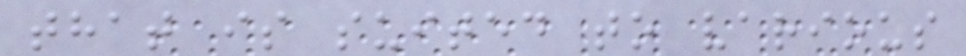that is suited to various
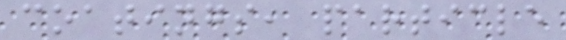coatings, particle
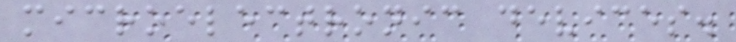microelectronic devices.
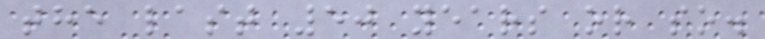the last 50 years or so.
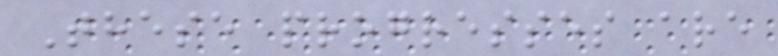These progresses are
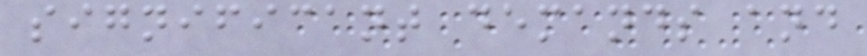significant demands and
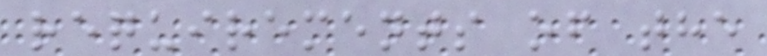requirements of the
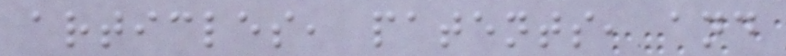articles, patents, and
